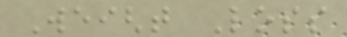Weight Loss
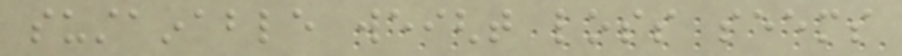sustainable weight loss seems
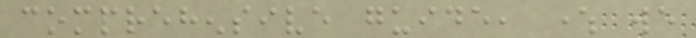comprehensive guide, where we
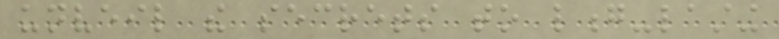unveil the secrets to long-lasting
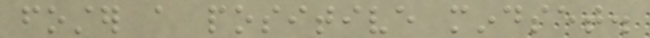foster a positive mindset.
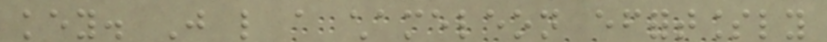key. Just like a chameleon effortlessly
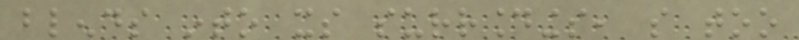blends into its surroundings, so too
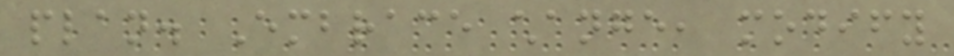plan. Embrace change, modify
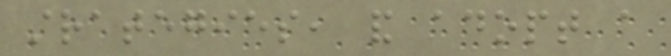strategies, and adopt a
